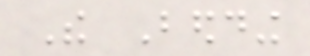The Bedding
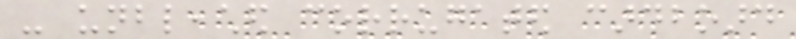- unbleached corrugated cardboard
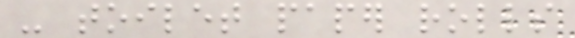- toilet paper rolls
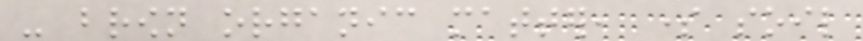- brown organic matter, some soil
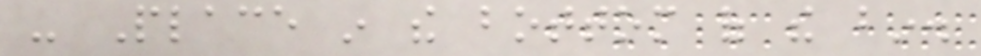- Place in the bottom of the bin.
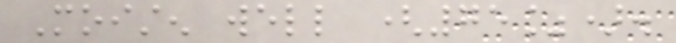Moisten well (75%).
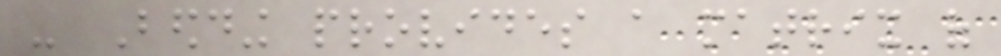- Bedding provides a matrix of
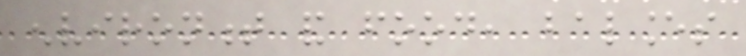environment and food, balances
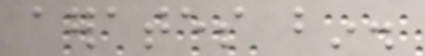aerates bin.
